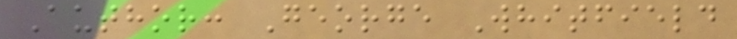Author: George Whitfield
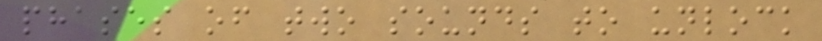phases of two sounds to unlock
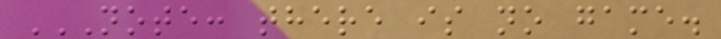NOTE: THERE IS NO GAME.
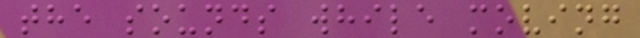the sounds while moving
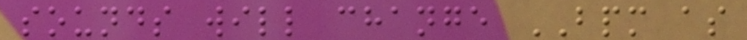sounds will change BPM as
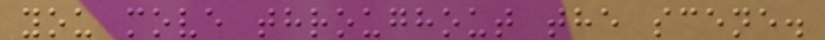you move throughout the scene.
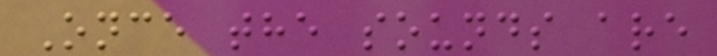Once the sounds are
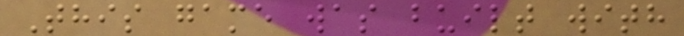This game was built with
